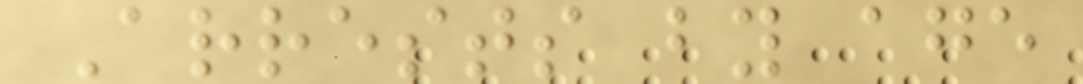Arrests by age
